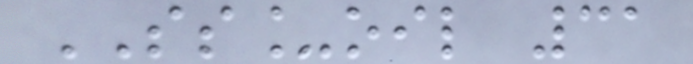SS_oil 31
